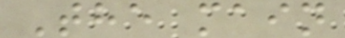The main
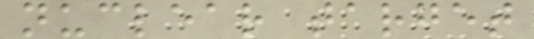nuclear target
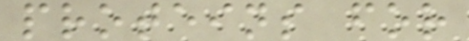proteins for
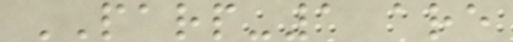PARP-1 are
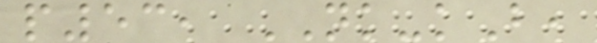p53, NK-kB,
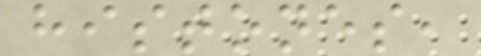histones,
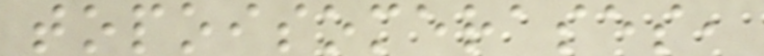topoisomerases,
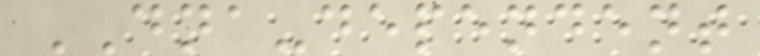DNA-dependent
